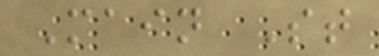Main St
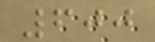600
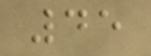45
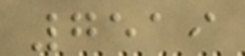7519
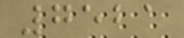7521
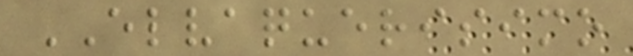ELVAQUERISIMO
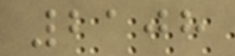2108
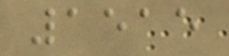1515
